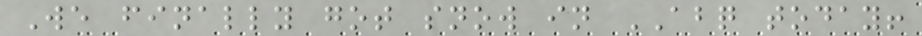We finally got snow in ABQ today!
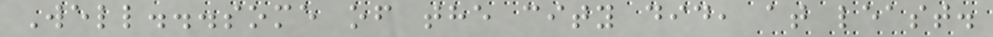Well...some of the city did, at least.
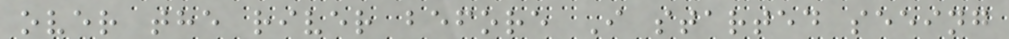over the river before I started seeing
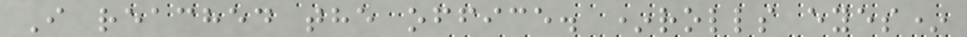I reached the office. *rolls eyes*
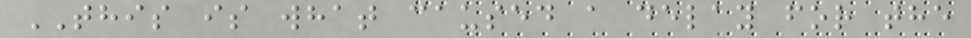THIS is what caused a delay for the
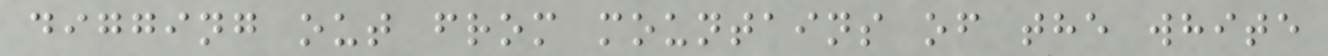digging out from mountains of the white
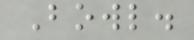Bowl.
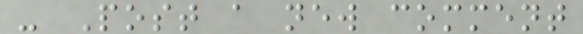- Post a new comment
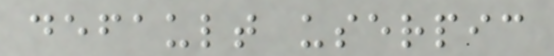default userpic
